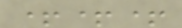+++
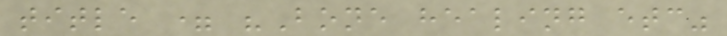title = "Bone healing etc"
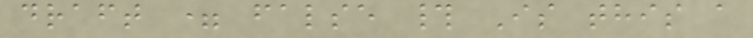draft = false # Is this a
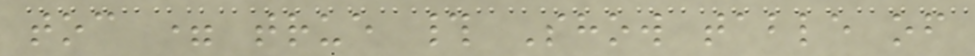toc = true # Show table of
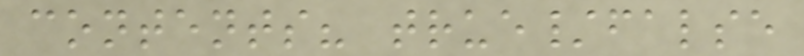contents? true/false
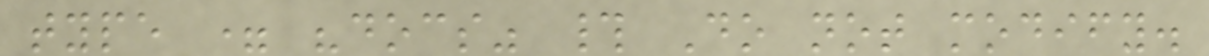type = "docs" # Do not modify.
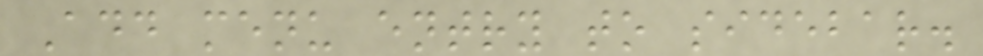Add menu entry to sidebar.
